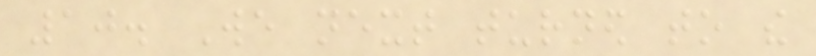10. We next turned to the
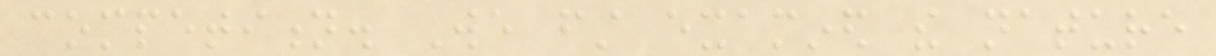competition. We first examined the nature
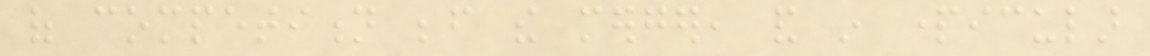of competition before the merger, and in particular
